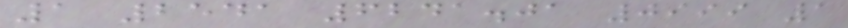1 2541 6241.01 0999 1
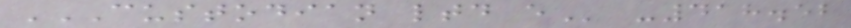CUSTODIAN LTD E -418.52
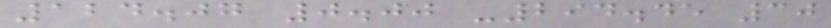124.07 0.00 -294.45 30
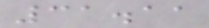31.11
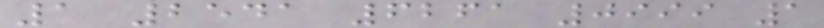1 2541 6261 0999 1
